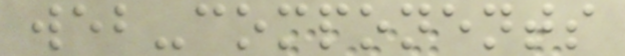web-components
